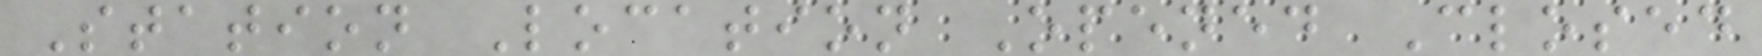Station Location Opened Closed
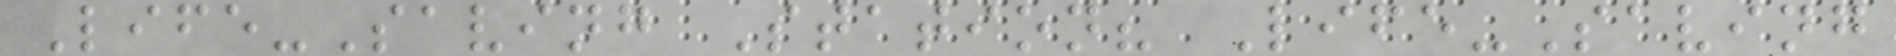Life-Saving Station? Life-Saving
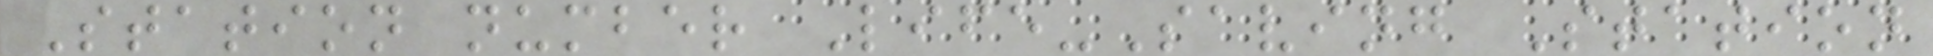Station number Life-Saving Station
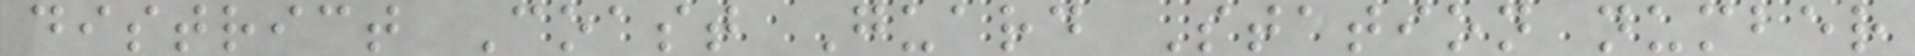district Coast Guard Station number
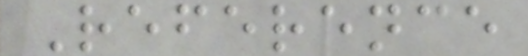Reference
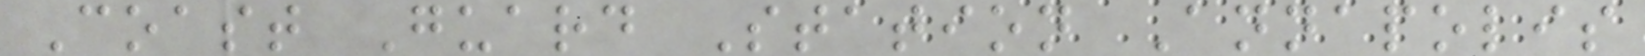Coast Guard Station Annapolis
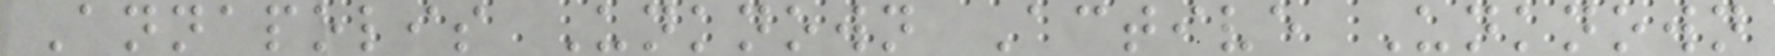Annapolis Unknown Active Unknown
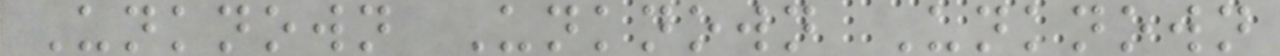Unknown Unknown Unknown
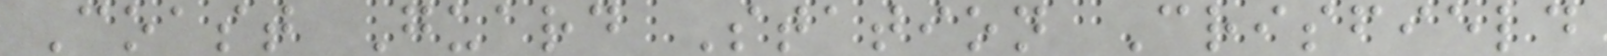Coast Guard Station Crisfield
